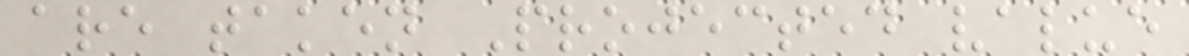are taken Projected value
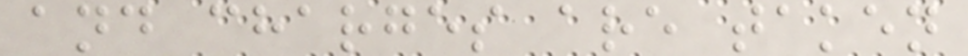and charges are taken
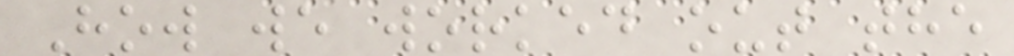How we worked out the
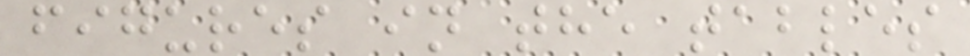figures in the tables
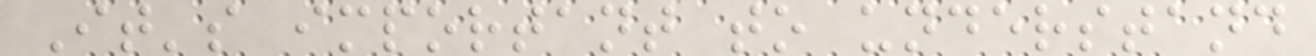It's important to understand
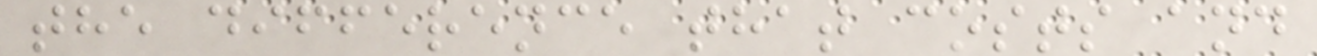the difference that costs and
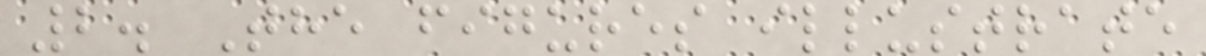2. The figures illustrate
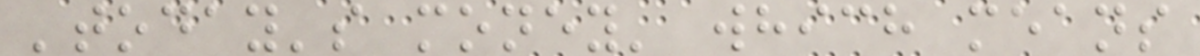'today's money' which means
